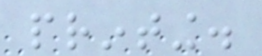printing.
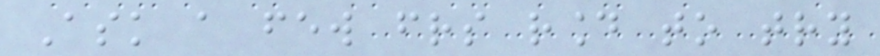Ask a few friends round to try
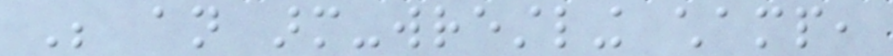Be an arm-wrestling champ,
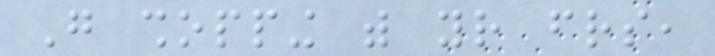Go shopping with your friends,
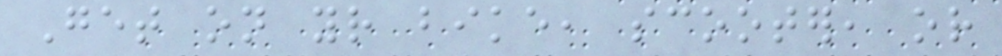Get on your bike, scooter, or
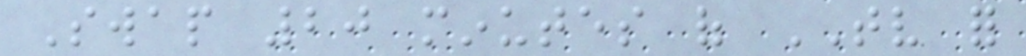Swap 20 minutes of TV for
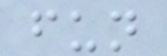fun
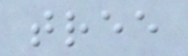tree
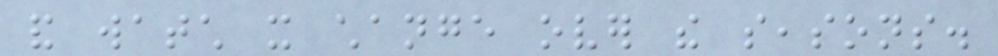and watch it change over the seasons.
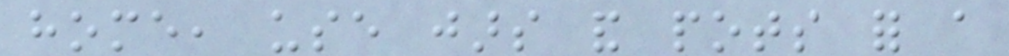home, use jars and pots for a
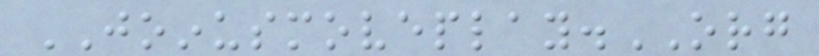JOINUSMOVEPLAY.ORG
